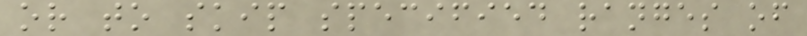or to skip specified ranges of
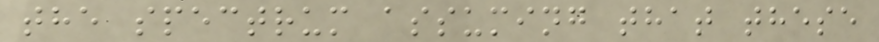the spectrum assuming that these
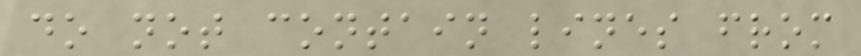do not contain lines from
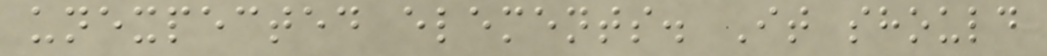unexpected elements. It should
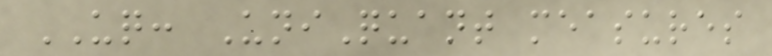UQ: UniQuant measures
